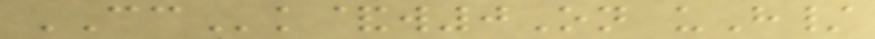CCk&w0On uH/
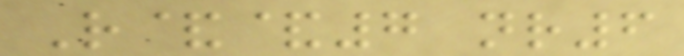R&&7 nr6
